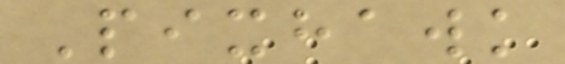Pixhawk
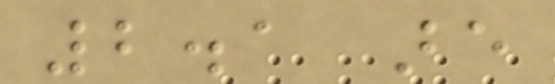2.1 are
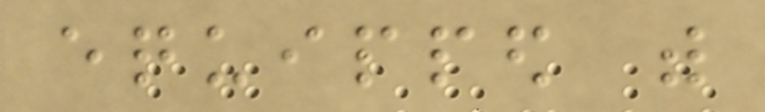equipped with
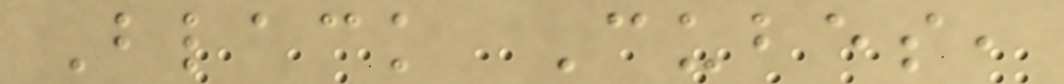Black Cubes,
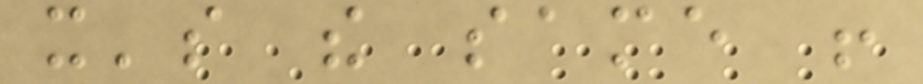it's the same !
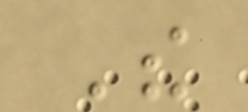The
